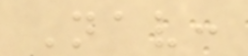Nav:
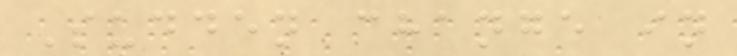Sudden change in
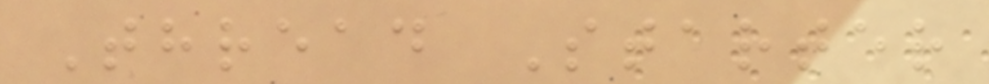Thread Starter
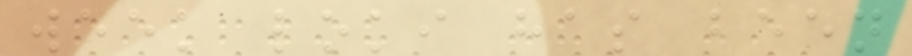week loki has been
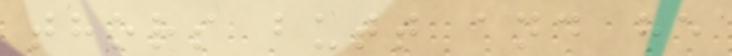thors butt and he
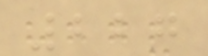227
